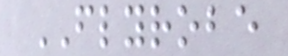FLYROBE
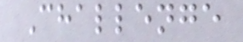Challenge
